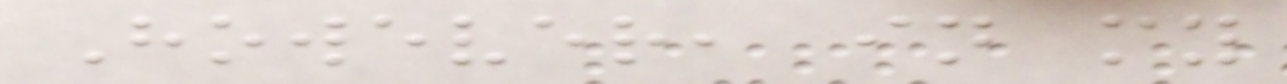However, in my
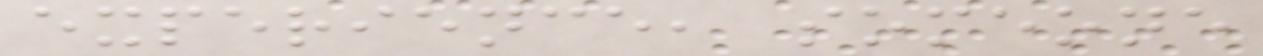experience, someone
